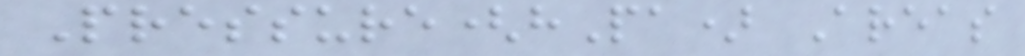Pressure(hPa) Areas
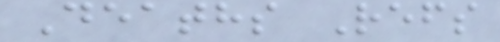Deaths Refs
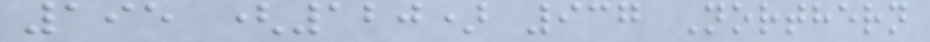195 (120) 937 Northern
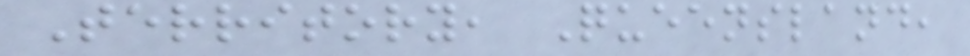Territory, Queensland,
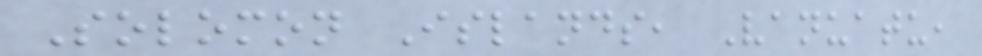Solomon Islands, Vanuatu,
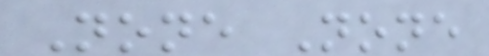None None
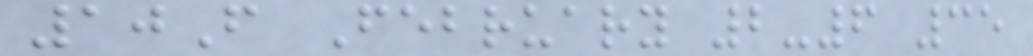10F February 2-6 35
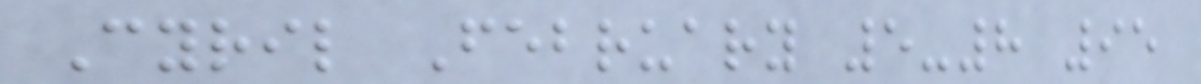Cyril February 5-8 95
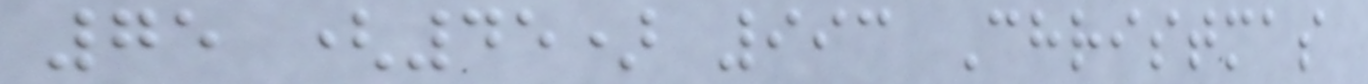75 (45) 993 Christmas
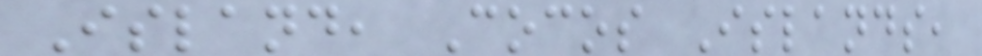Island, Cocos Islands,
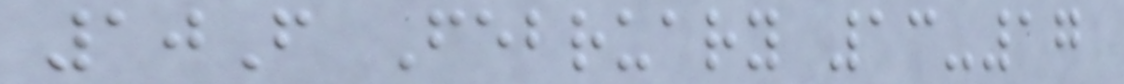10F February 13-17
